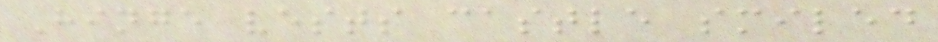Hinge vests castle smiled
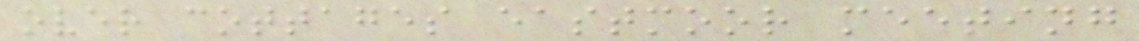over cottages eastmoor meeting
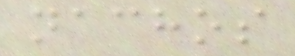nachos
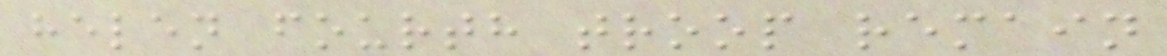helen fourth troop remain
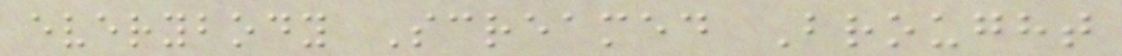everybody Screamed Brought
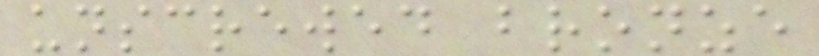unscrewed bronze
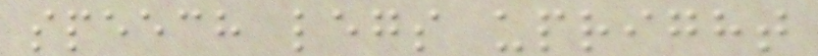speech legs upright
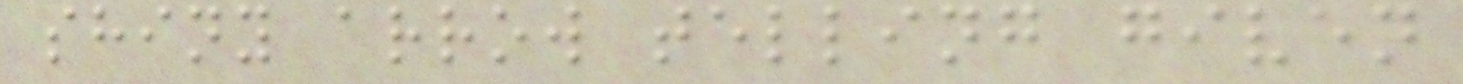shiny arrow telling given
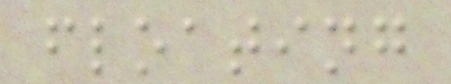floating
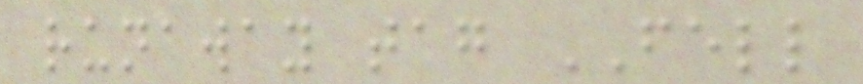runaway tag FELL
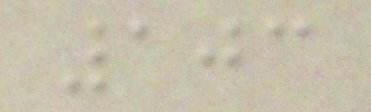103
